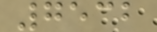7532
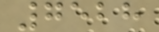7528
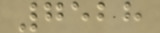7528
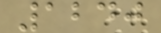1240
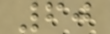60
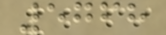5768
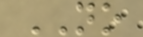NO
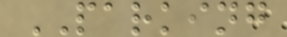PARKING
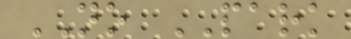NO PARK
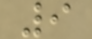9
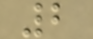2
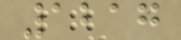1217
